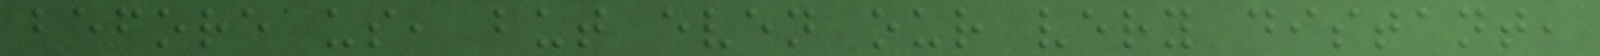before us, but even our very distant,
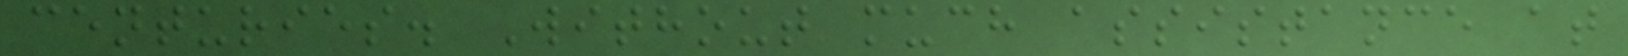centuries. Without much assistance at
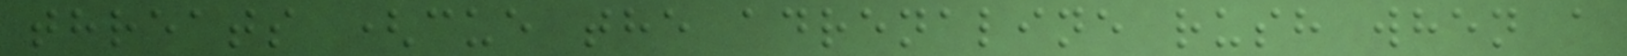threats (cue the adrenaline rush when a
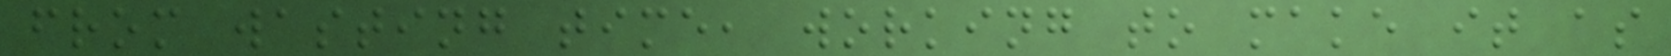from wasting time, working to make it as
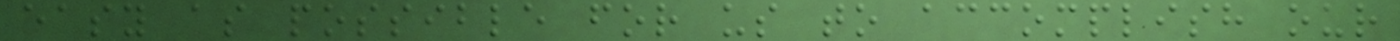easy as possible for us to accomplish our
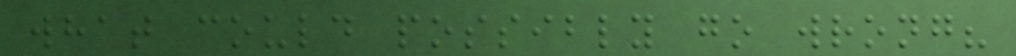what could possibly go wrong?
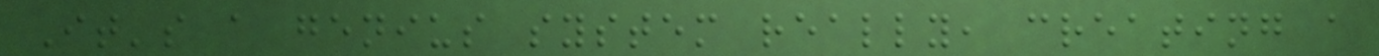It's a genius system really, creating a
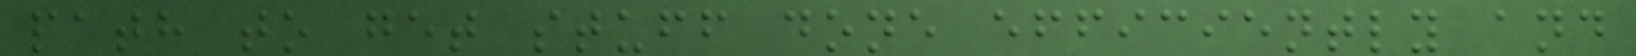path to get stuff done efficiently and
